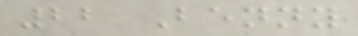22 Benny
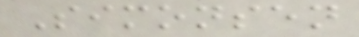Simonsen
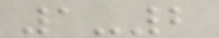1-2
